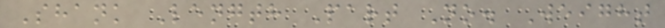Shank Length Part No. Weight
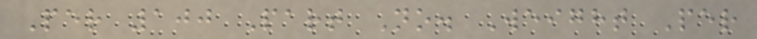Per 100 Part No. Weight Per
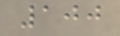100
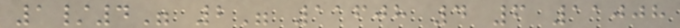1/4" 2" 11608 4 6 11008
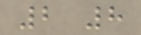2 8
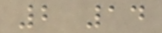2 14
